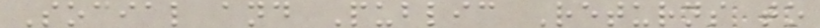Social and Public Returns to
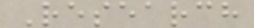Research
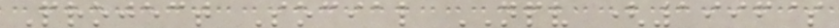Project Social NPV (1996$
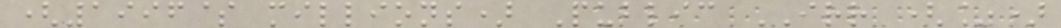(1996$ millions) Public IRR (%)
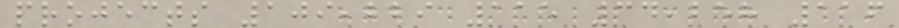projects 109,229 115 34,258 116
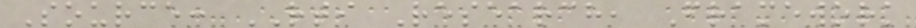Source: RTI Research, Framework
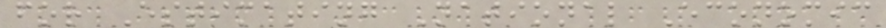for Estimating National Economic
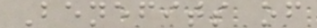Benefits of
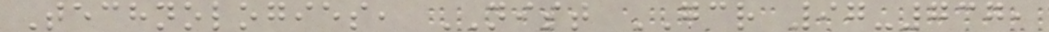Technologies, NIST GCR 97-737,
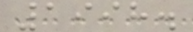1998.
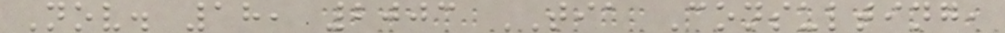Nov. 18, 2003 TIA Consulting,
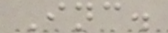Inc.
